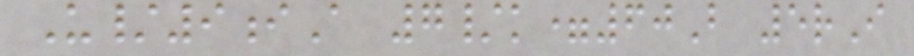U/9iA 7/k=60B 5rI
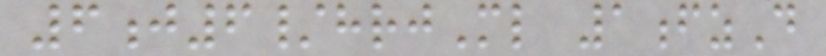6j6/hrjMl 1fzD
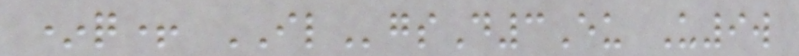*q+ ILgsD3Eu U9w
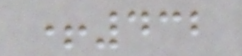+432
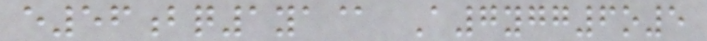e56bq1ya@ A7ygg6o5
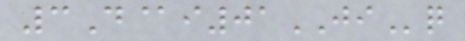3D@i01JIq
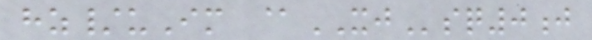hz/uIm @XJsq0j
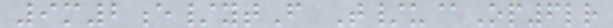9m2e/ytF T/u@Op6lr
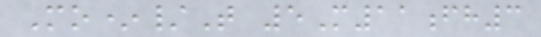Mo*/T 5M11fh3
